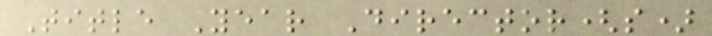Title Year Director(s)
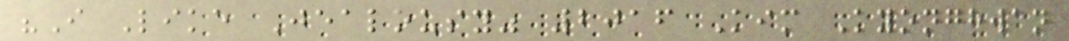"I Like Jealousy" 2016 Kim Kyonghwan
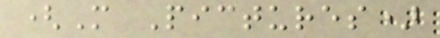(M Pictures)
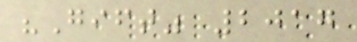"Gift" 2017
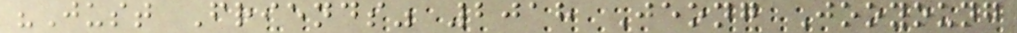"Just Friends" 2018 Jeong Jooyoung
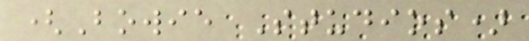(Bowie Studios)
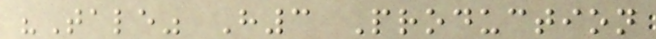"Tale" H3 Production
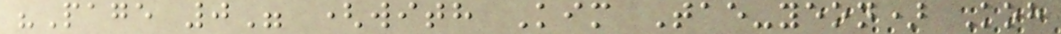"Page 0" (with Kim Tae-yeon) Koh
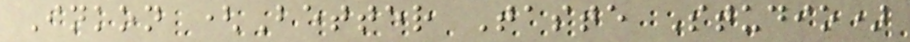Inkon (Better Taste Studio)
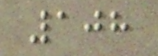108
